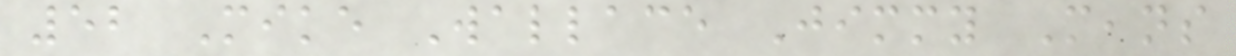52 Mike Wallace Jimmy Means
